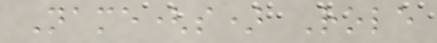Name(s) Role
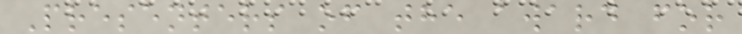Presenters of the award for
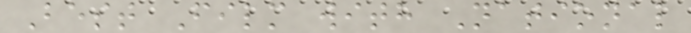Best Film with National
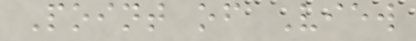Point of View
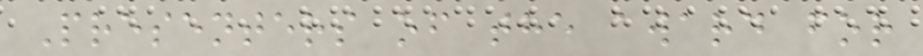Presenters of the award for
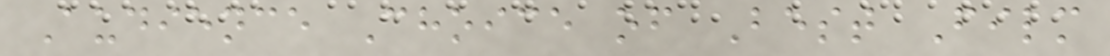Audience Choice of Best Film
